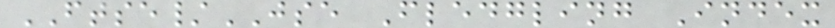FTSE/JSE Fledgling Index
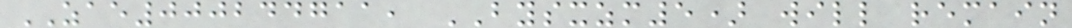ZAE000244711, BYSXZM5) will remain
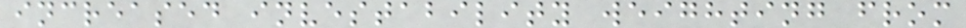increased investability weighting from
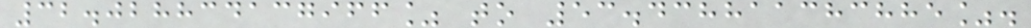32.028834137966% to 53.438811383885%.
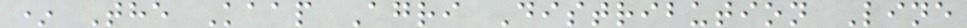* The Kaap Agri Distribution Line
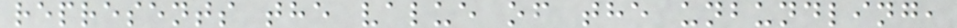represents the value of the unbundling,
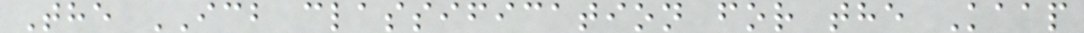The ICB classification for the Kaap
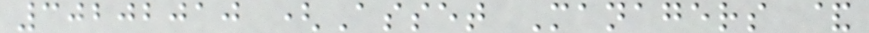30202010 (Asset Managers &
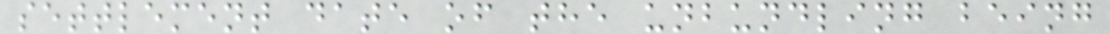settlement date of the unbundling being
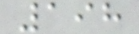198
